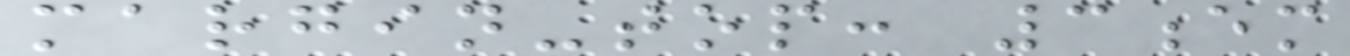margin-top: 3em
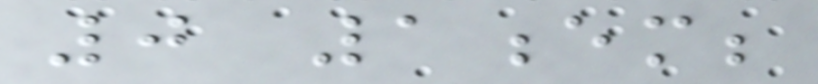0 1em;
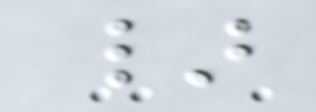}
